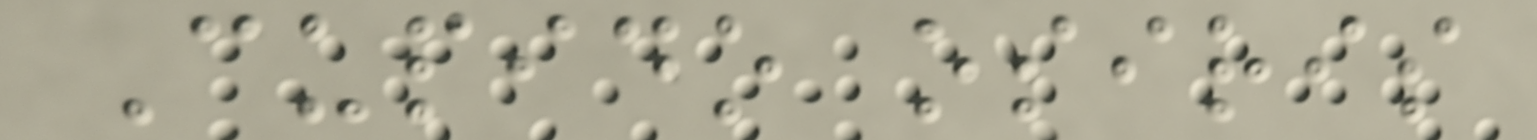Cupido osiris
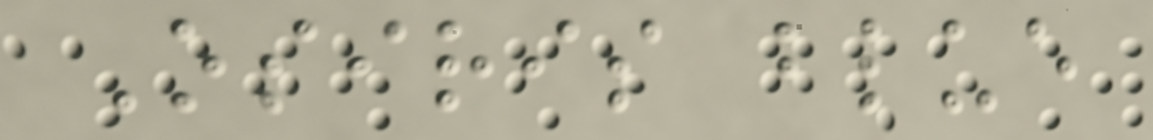Osiris blue
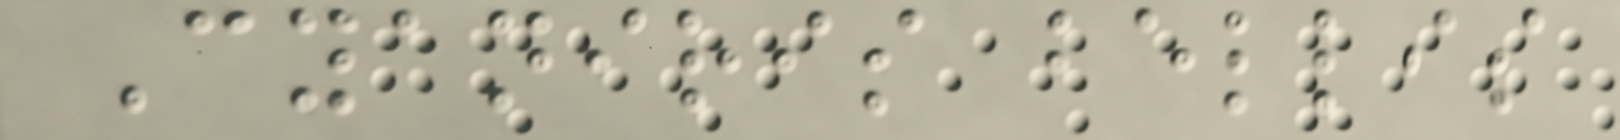Cyaniris bellis
